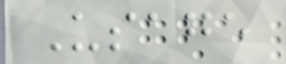Usage
